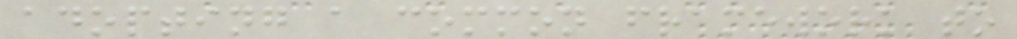adopting a common framework to
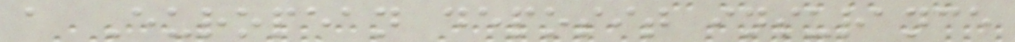a European deposit insurance
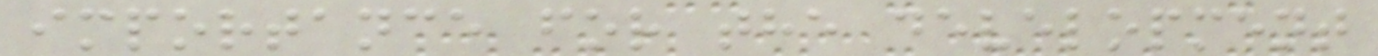importance for the development
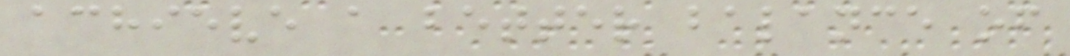achieve a better balance of
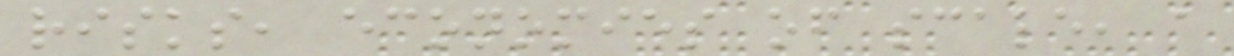risks, economies of scale, a
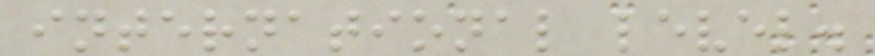international level.
